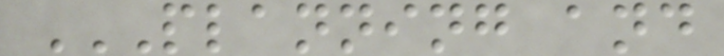PLANNING AND
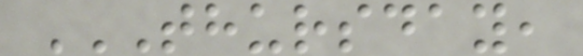THURSDAY,
